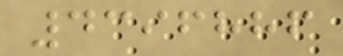4396886
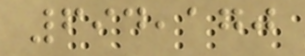694,170
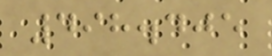498.405
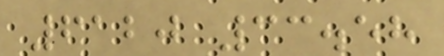6120 33.58
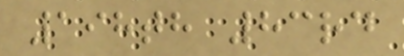198th 83rd
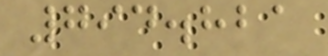794.821
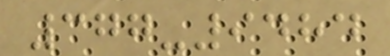377-9484
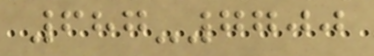687-7700
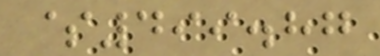$499.87
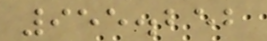955.252
